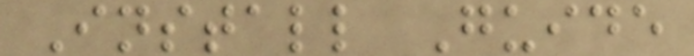Install Guide
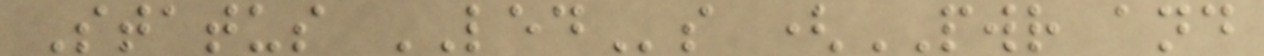Status LEDs (PWR and
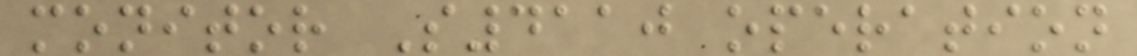monitor S4110 operation
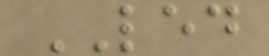LED
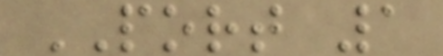PORT 1
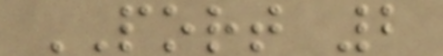PORT 2
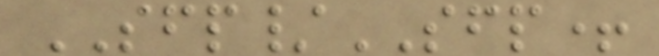SFP/SFP+
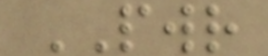PWR
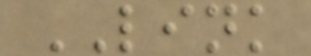LINK
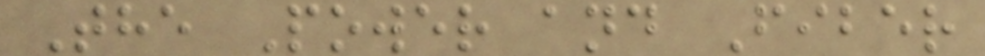The Power and Fiber
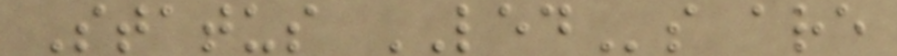Status LEDs are
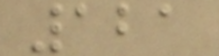121
